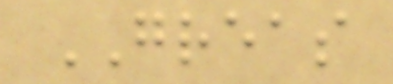GREAS
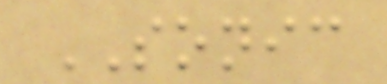SONIC
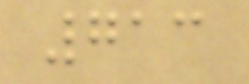713
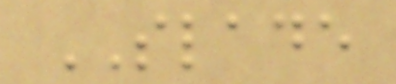SLADE
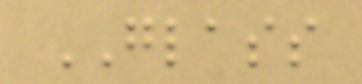GLASS
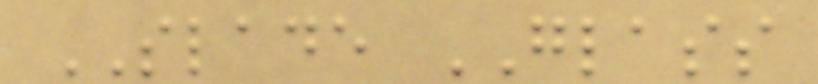SLADE GLASS
